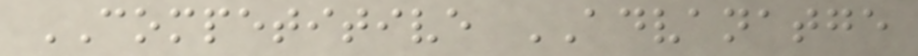COMPETITIVE ADVANATGE
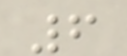6
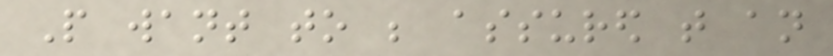People want to be assured that an
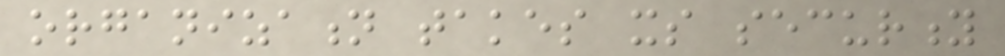organization takes its security
